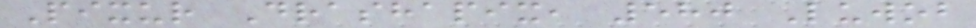Pixur Drashapix, 580 Luwob
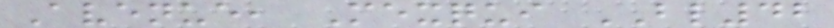Avenue, Mexqui BL42
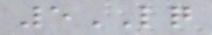5LQ
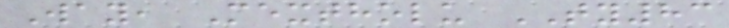Way, Mextholu TY83
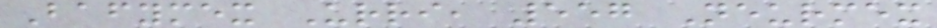Bafymex Urri, 557 Neurmex
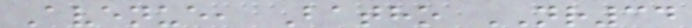Avenue, Batho NR34
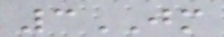3JM
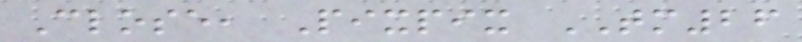Close, Pixpix TM26
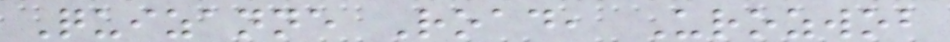Quizanne Road, Urozwob
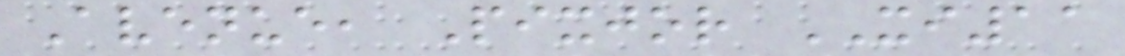Avenue, Pixjor XI11
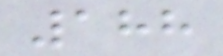188
